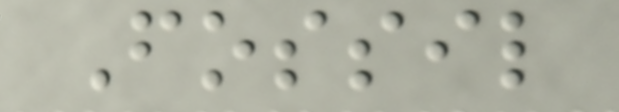Fossil
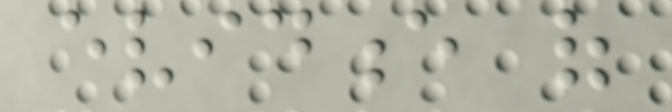evidence of
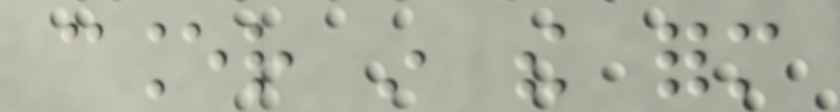cancer in the form
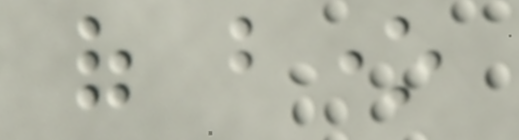of bone
